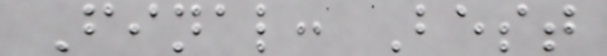Final: Best
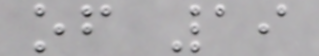of 19
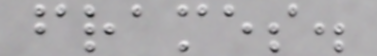frames.
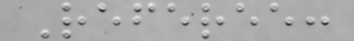Referee:
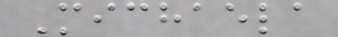Michaela
